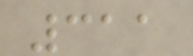311
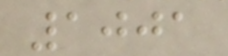1001
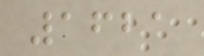1621
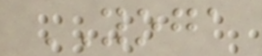YOGA
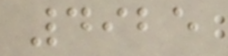4925
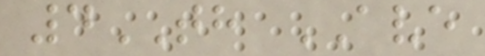4TH AVE
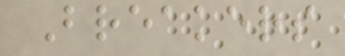Breakers
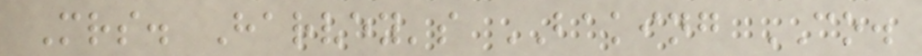Mrs. Harvey's BAKING CO.
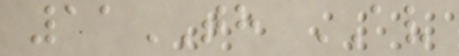11TH AV
